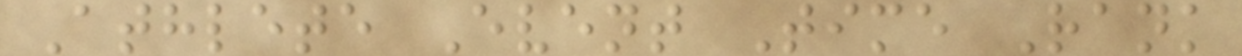Athlete Event Time Rank
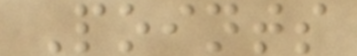Points
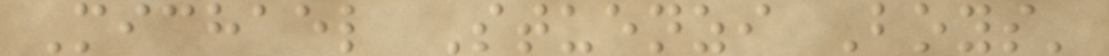Michael Stuenzi Boys'
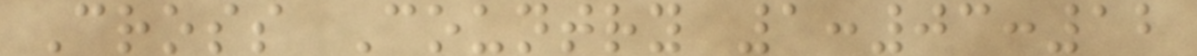Cross Country 1:03:12
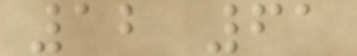12 61
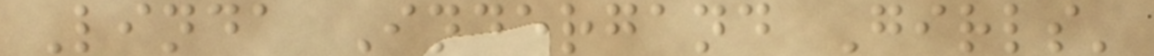Linda Indergand Girls'
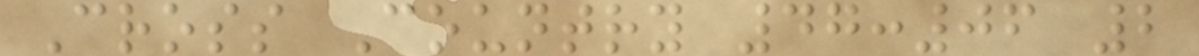Cross Country 47:06 2
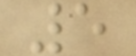5
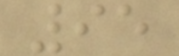95
